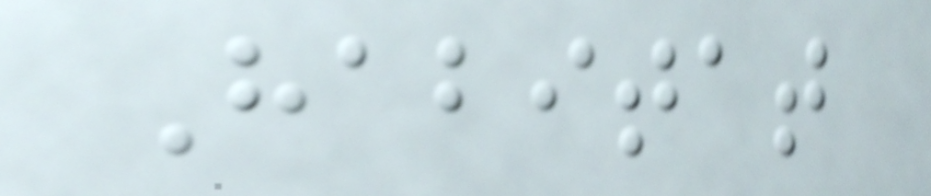Habitat
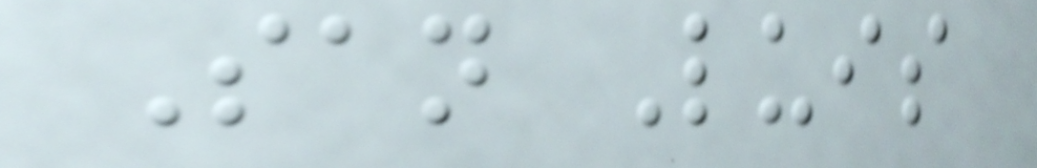San Luis
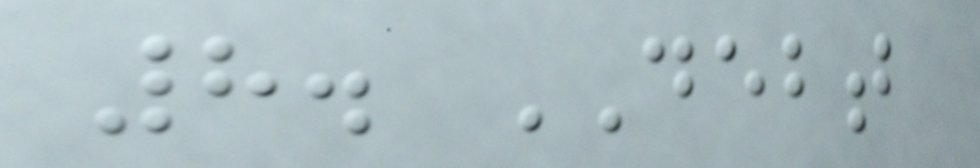8. DEBT
